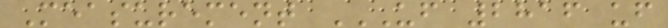Measurement UF 2816 UF
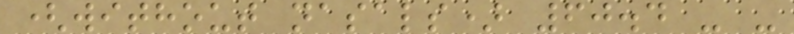(without nasals) 60.4 - -
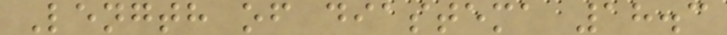Length of diastema 18.3
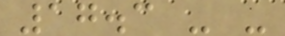17.3 - -
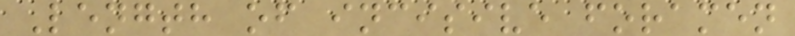Length of incisive foramen
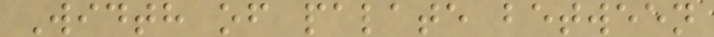Width of palate between
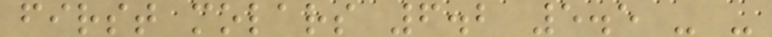first molars 6.2 5.5 - -
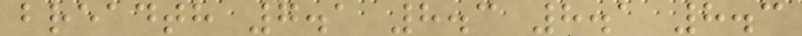breadth 7.1 8.3 8.1 8.3
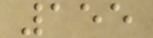155
